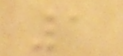1
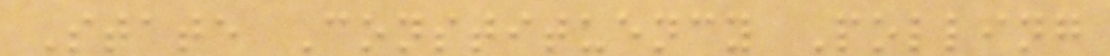State Constituency Polling
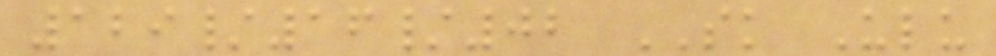129/16/02 SK Ulu
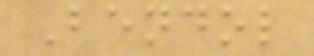Bendol
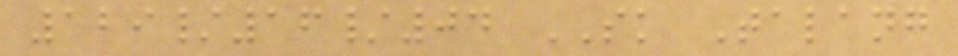129/16/04 SK Talang
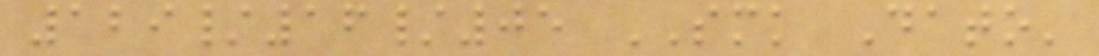129/16/05 SMK Dato'
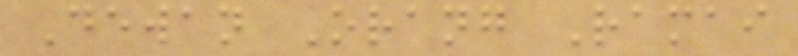Dewan Orang Ramai
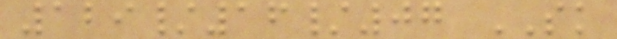129/16/07 SK
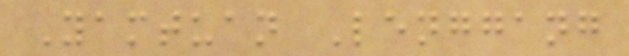Yamtuan Lenggang
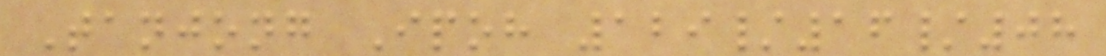Tanjong Ipoh 129/16/08
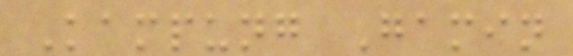Kampung Gamin
